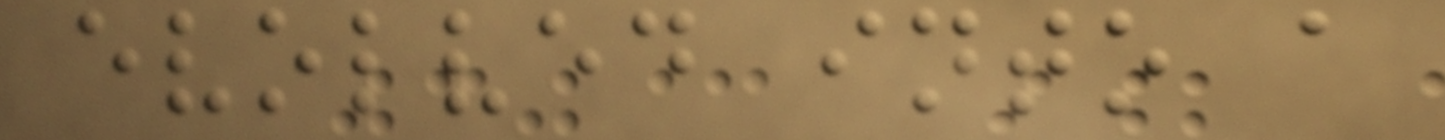evolved into a
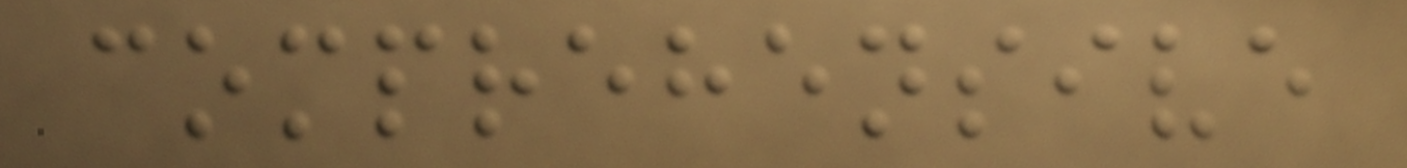comprehensive
